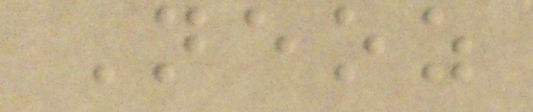Neoz
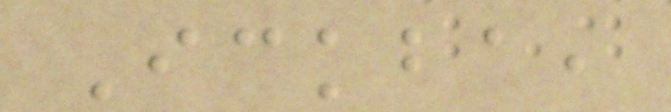Ickba,
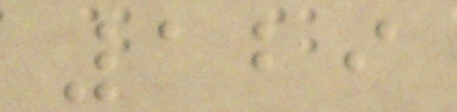129
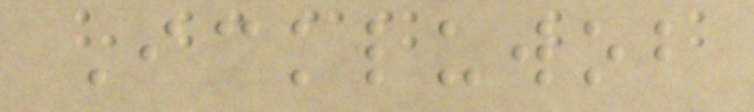Ickluwob
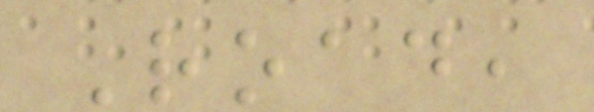Road,
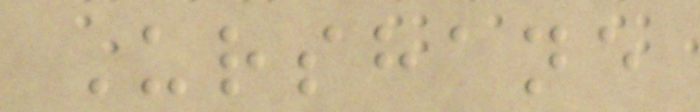Urshane
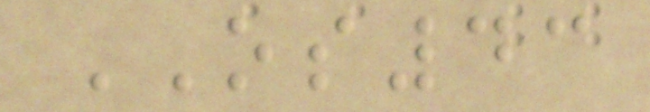OS43
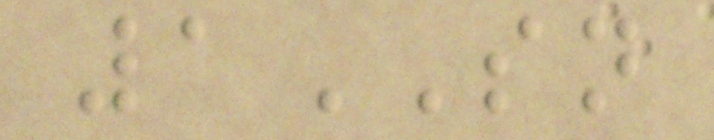1SN
